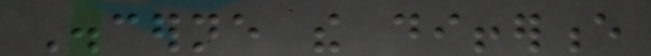Discerne the difference
